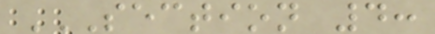SECTION 4:
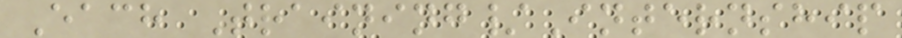Each Training/Internship
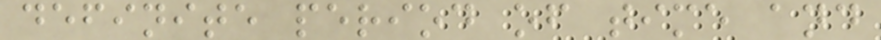definite period of time and
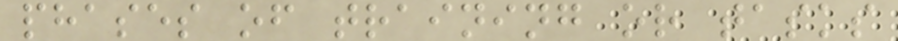phases of training or tasks
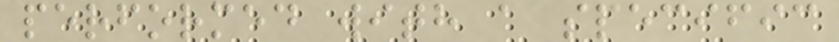performed with a specific
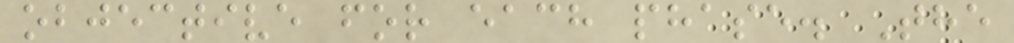objective for each phase. The
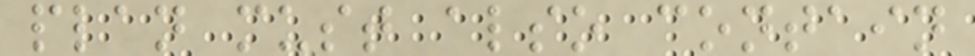plan must also contain
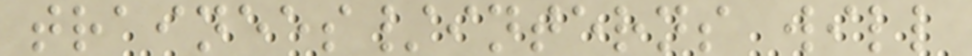trainees/interns will
